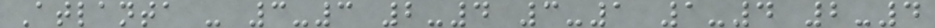Atlanta - 3-3 2-4 3-1 1-4 2-4
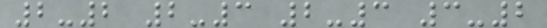2-2 2-3 2-3 3-2
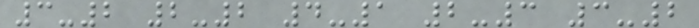3-2 2-2 4-1 2-3 3-2
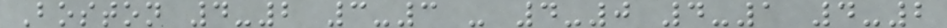Boston 4-2 3-3 - 4-0 4-1 4-2
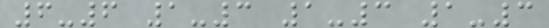6-6 1-3 1-3 1-3
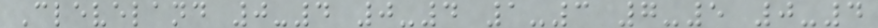Cleveland 0-4 0-4 1-3 7-5 0-4
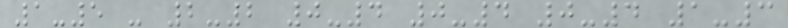1-5 - 2-2 0-4 0-4 0-4 1-3
